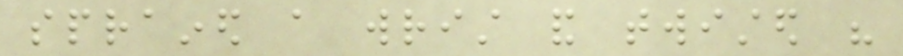sprained a wrist and twisted his
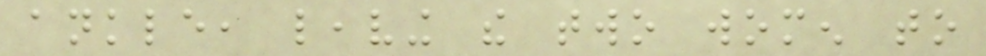ankle, leaving the two women to
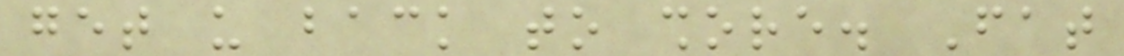get us back to shore. Fat
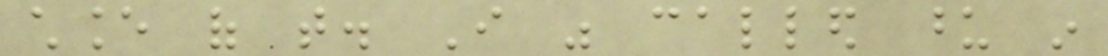chance of that. I was called upon in
